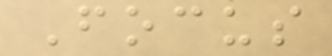Focus
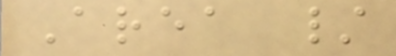Area /
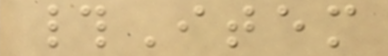#Item
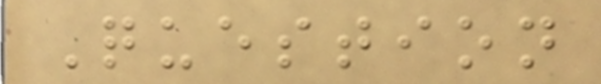Question
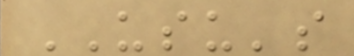USU's
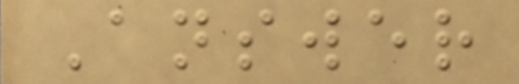Answer
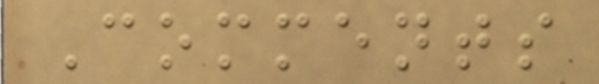Comments
